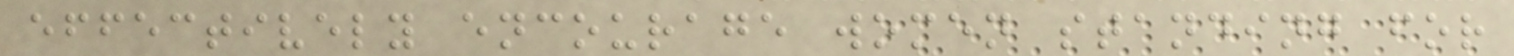effectively encourage women standing for
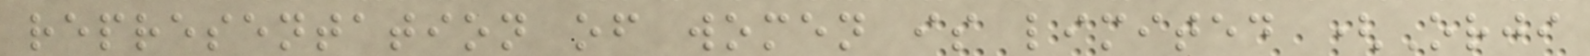representation of women is limited (Orji
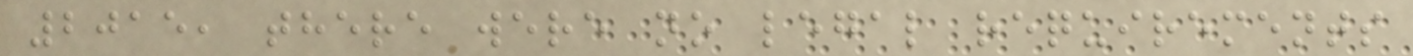2015, there were no legal requirements
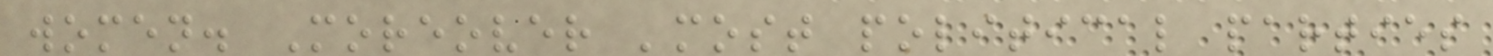women. Moreover 'most political parties
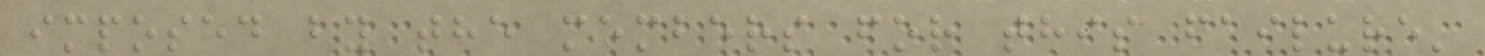imposed by the members for this failure'
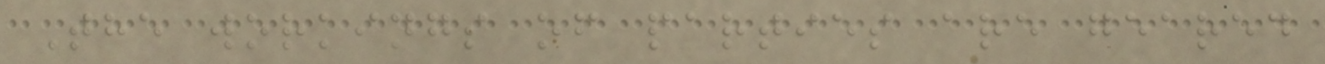The workings of parties are geared
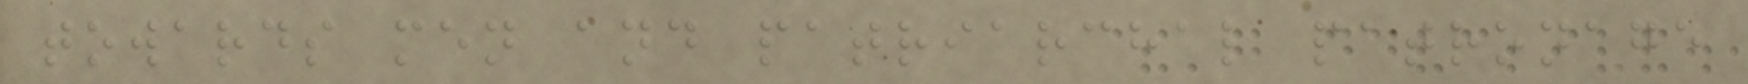towards men and patriarchal patronage
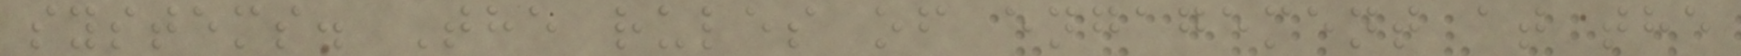systems. The rules of engagement at the
